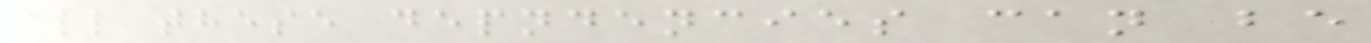all these depndencies can be
